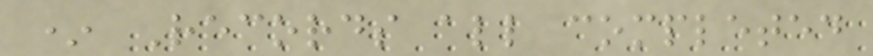* Records all completed
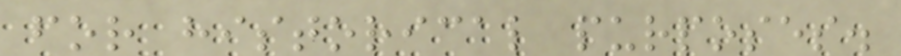for historical purposes.
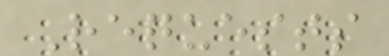Requests
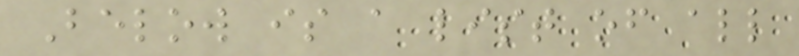Below is a list of all
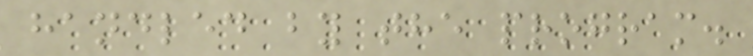handled by the program.
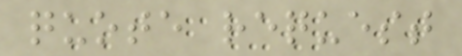quote request
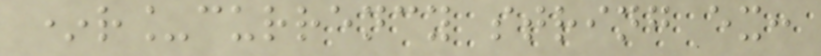*r_currency string ex:
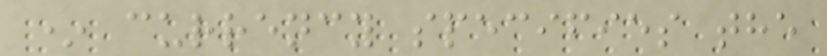* currency specifies the
